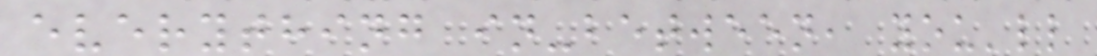everything in-between, you'll
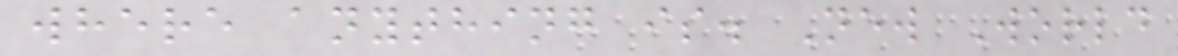where anything is. New World
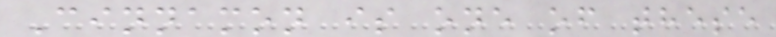Cinnamon is one of these
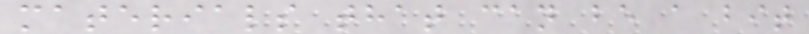materials that can be a bit
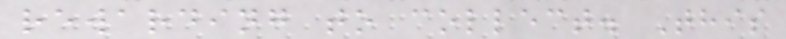rewarding to collect. This
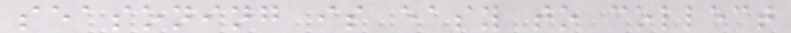seasoning is easy to collect
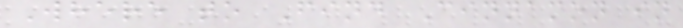Where to Find Cinnamon in
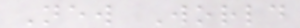New World
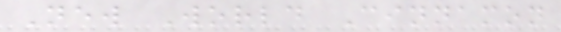New World Cinnamon
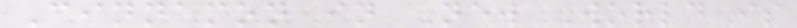Cinnamon in New World is
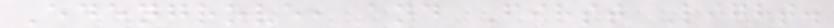Edengrove, and First Light.
